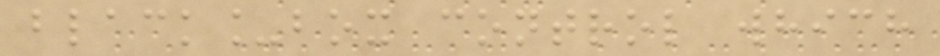black_box control which
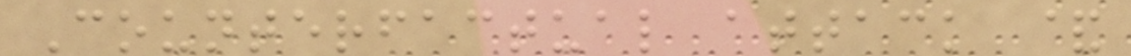Counterfactual attack &
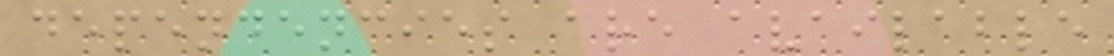dependencies are available
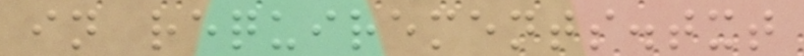in requirements.txt
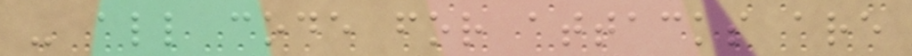- all code for attacks are
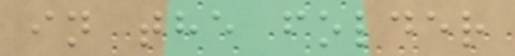in the folder
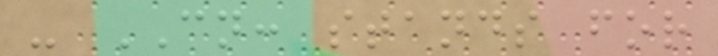- CN: stands for
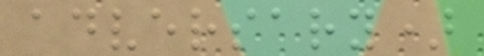adversary)
